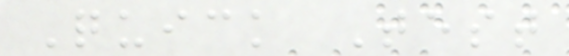Quick Test
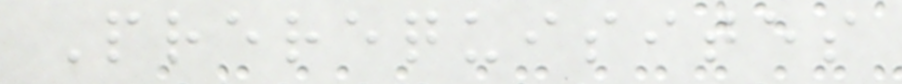Prerequisites
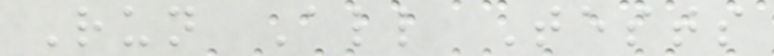Run All Tests
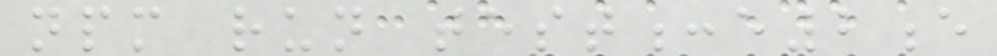npm run test:e2e
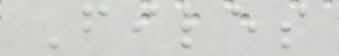Files
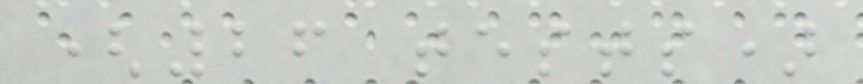(26 tests)
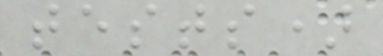tests)
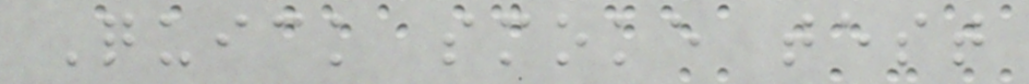Quick smoke test
